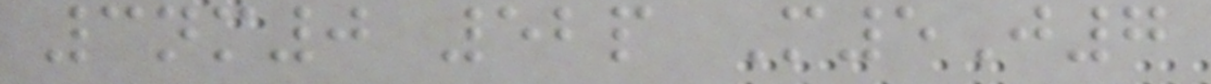3nm0 52p M5J7
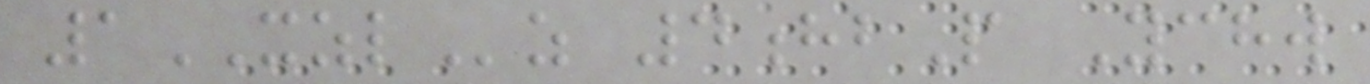1XZLz 4hbP Ychw
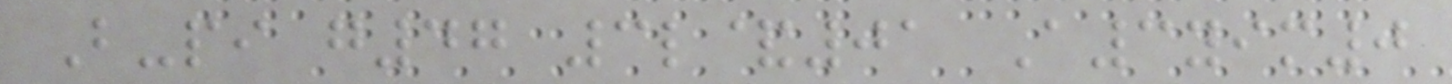B-pi g47 3l&01 A3yim0
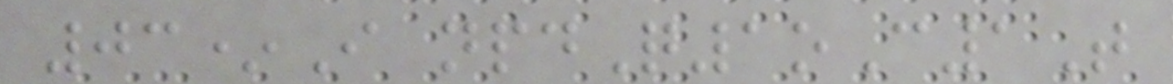03*I npdQ1oC1T
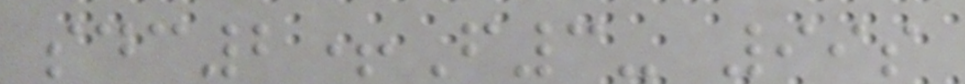sdc2+F3- 99s
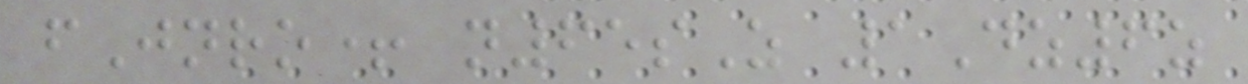fJnro+ n65sZ 1Dz6z
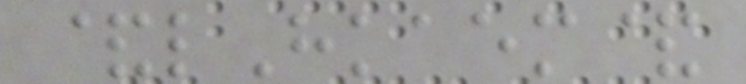&lHkaem&
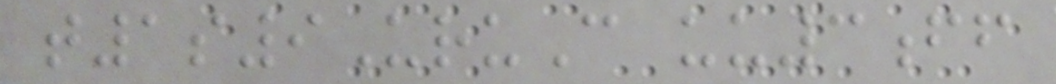t1s9UruC uu3ff
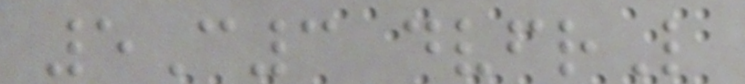5C3 dvfrL
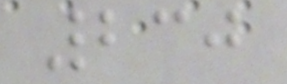230
